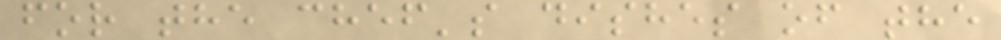for the chef's dishes of the
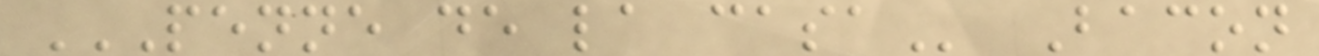PENNE DE LA CASA Bacon
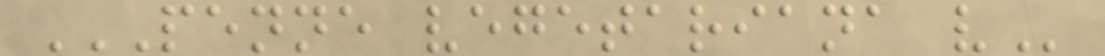PENNE VEGETARIANA V
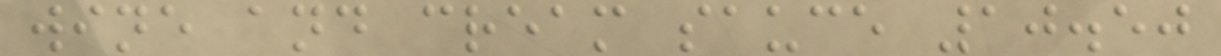wine and cream sauce 10.50
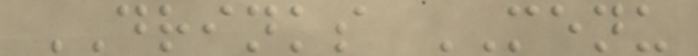DRINKS MENU
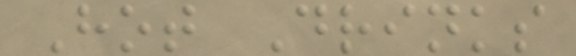Hot Drinks
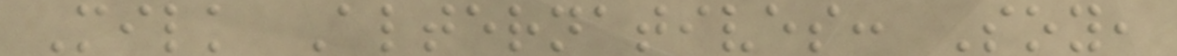Milk Alternatives: Soy,
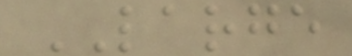LARGE
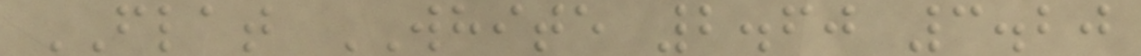FLAT WHITE 2.60 3.20
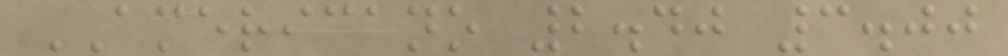AMERICANO 2.40 3.00
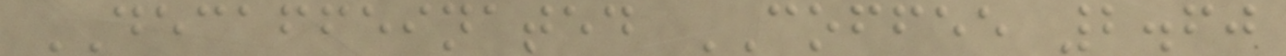DECAFFEINATED COFFEE 2.60
